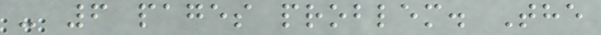- 6 pages problem. The
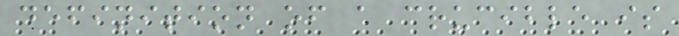definition of a crucible is
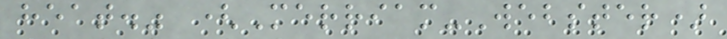heat." (Merriam-Webster)
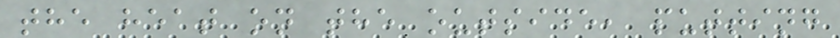the heat on the outside, putting
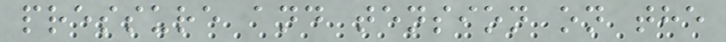pressure and tension on the
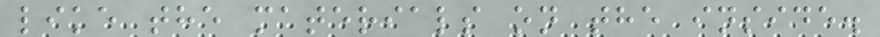like the materials on the inside.
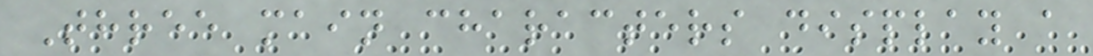Three main characters display a
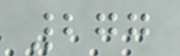277
